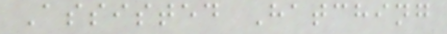Assisted Hatching
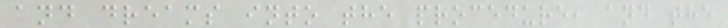and dreams into the procedure, and the
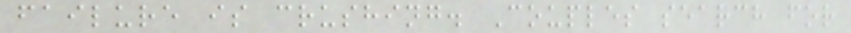failure is crushing. Couples search for
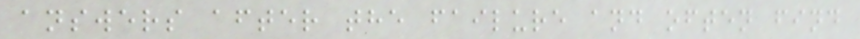answers after the failure and often find
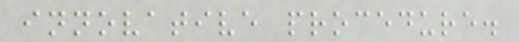innovative procedure.
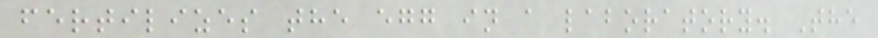fertilizes the egg in a laboratory. The
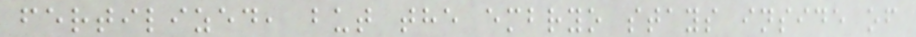fertilized, but the embryo stays inside of
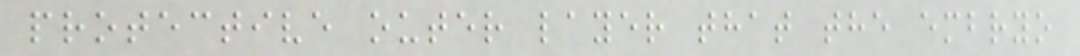protective outer layer that the embryo
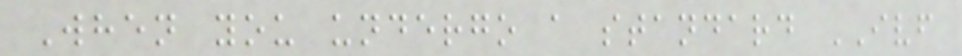When you undergo a standard IVF
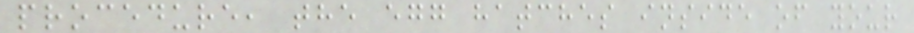procedure, the egg hatches inside of your
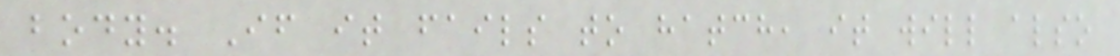body. If it fails to hatch, it will also
